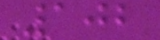102
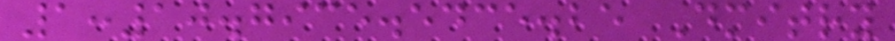1:10.7935.5435.25 Dmitry
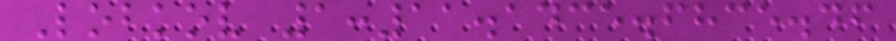Lobkov 1:11.1435.6835.46
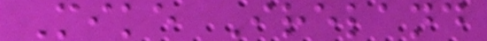Mike Ireland
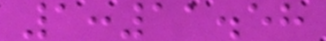1:11.58
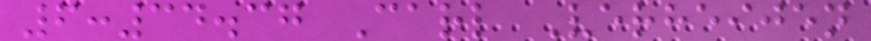6:34.37 Carl Verheijen
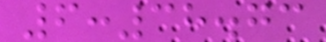6:38.73
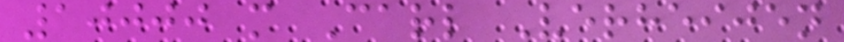10000 m Carl Verheijen
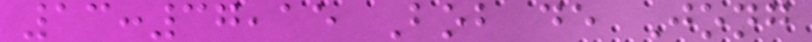13:37,15 Bob de Jong
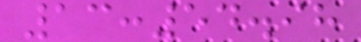13:54.98
